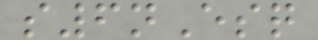s6nEsq
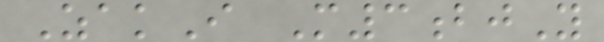ZakI M3bjY
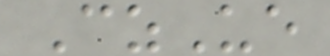CzUe
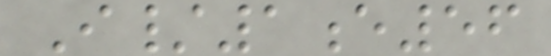I/1e56
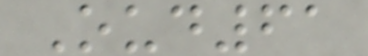Oud61
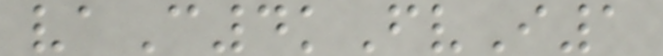vaC4kFvI1
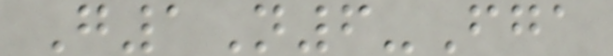G1N6-Fga
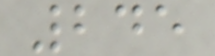245
